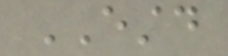ESTD
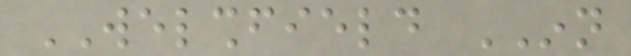WELSHFIELD INN
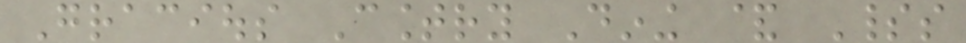Gracious Country Dining & Spirits
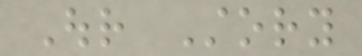Our Story
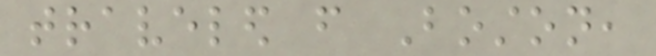traveled from Boston,
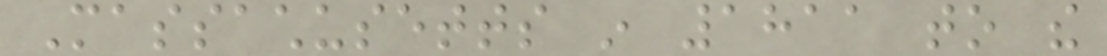Massachusetts in 1811 to the
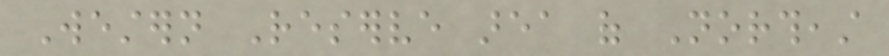Western Reserve area of Northeast
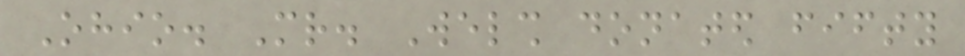Ohio. Mr. Welsh donated fifty
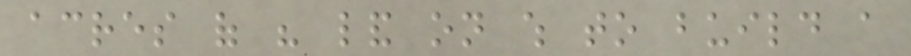acres of his land on which to build a
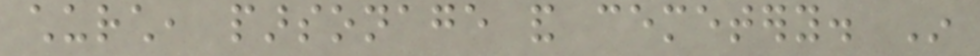church, parsonage and cemetery. In
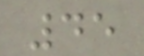45
